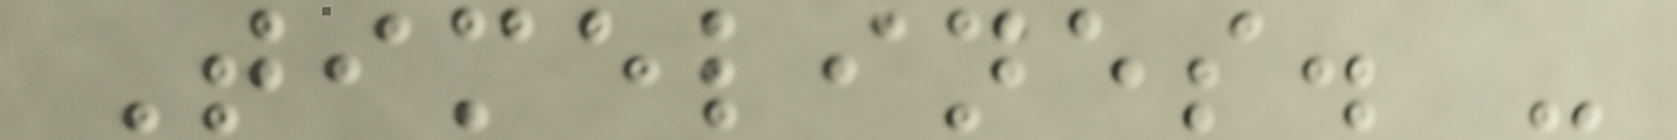Timelines. -
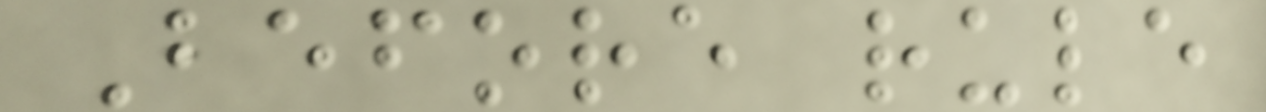Before rule
